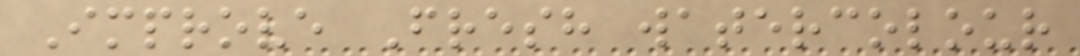Improve Fresh watercolour
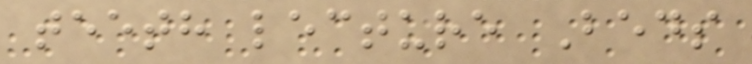teeth lecture Beds
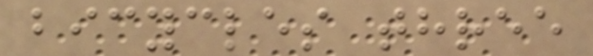bicycles three
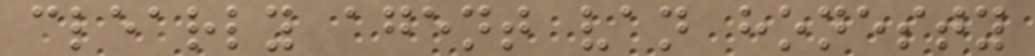clearly agent van honesty
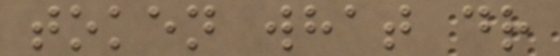token what dr
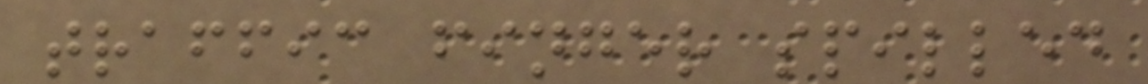traffic finger spilled
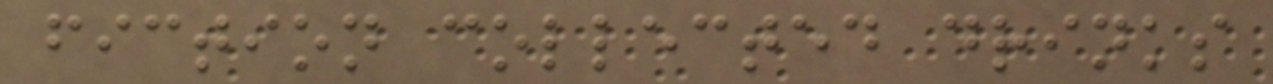fiction collected drinks
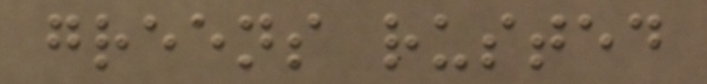greens rusted
